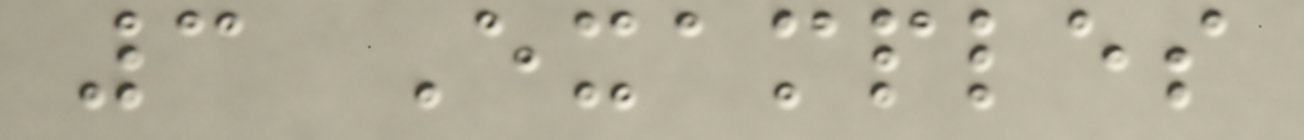3 Examples
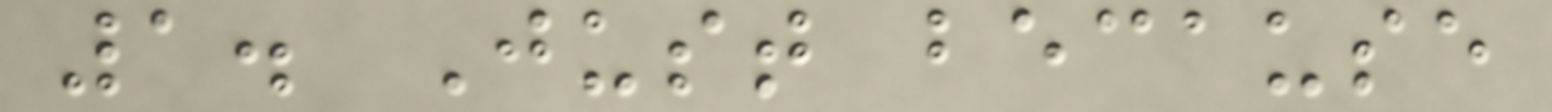1. Just because
